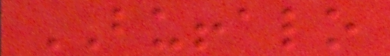BUFFALO
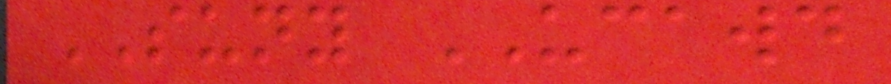SUNY UCAWD
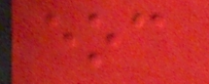eoc
